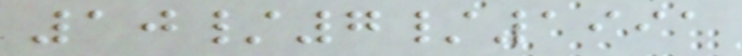10/7/1991
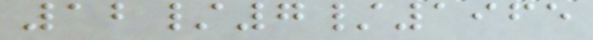12/7/1965
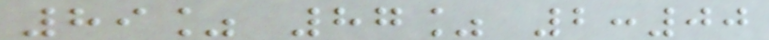89% 87% 2:00
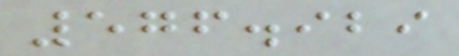576.929
